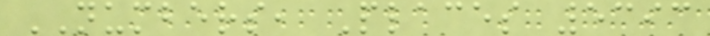NUMBERS, Places 5393
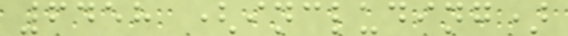6458 (including)
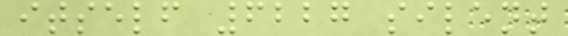itself 6227 silent
